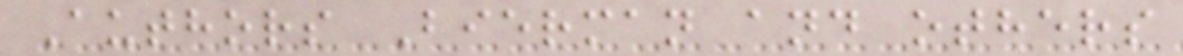Authors Bierman and others
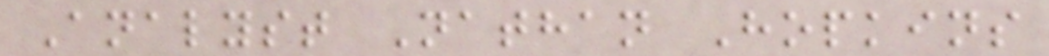Analyst Nathan Hopkins
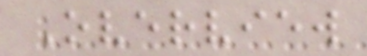Overview
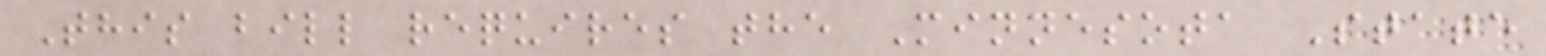This bill requires the Minnesota State
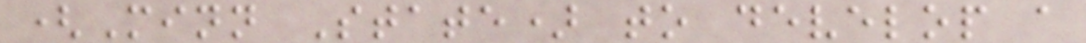(Minn State) to develop a
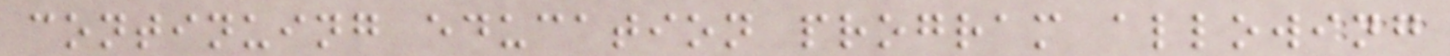continuing education program allowing
